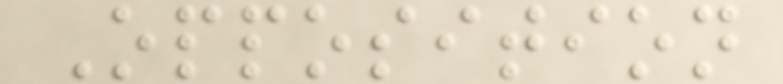Opposition
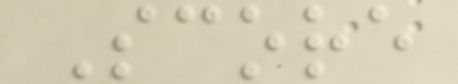Score
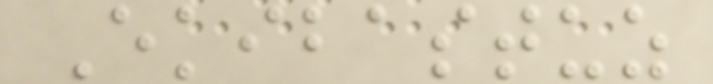Ekibastuz
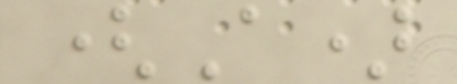(A)
